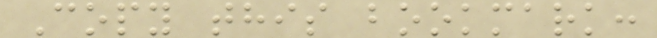Copy this bookmark:
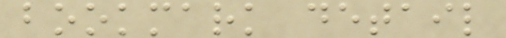bookmark detail
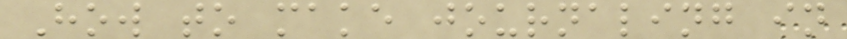How to make journaling in
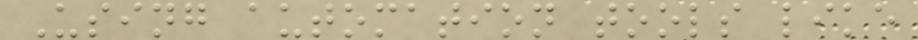Using automation tools like
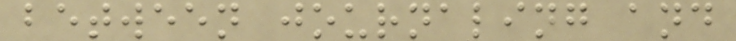between journaling and
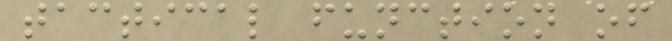tactical function of
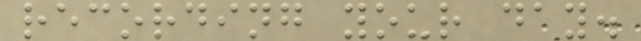recording your day.
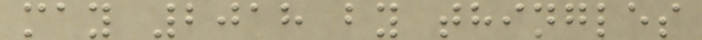may 2018 by thingles
